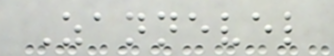Zannevel
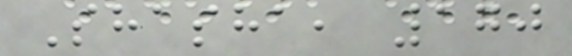Shasha, 170
